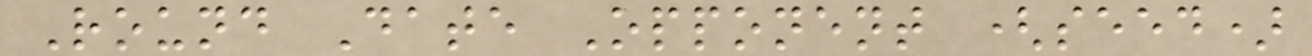Round Date Opponent (seed)
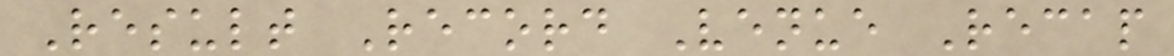Result Record Venue Recap
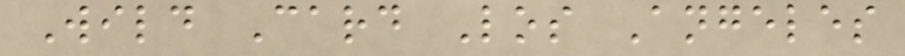Wild Card Los Angeles
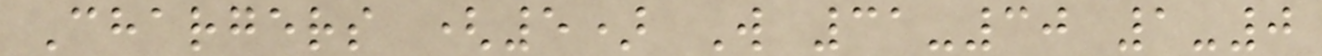Chargers (5) W 31-30 1-0
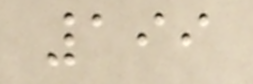199
